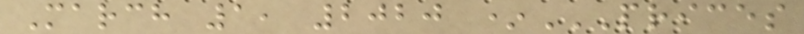March 1, 2020 *PRICES
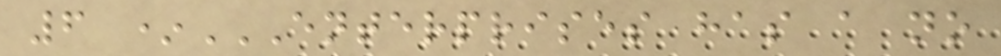6 *ENTERPRISES HAS A NO
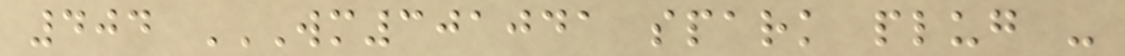404 WM301041 SPARK PLUG -
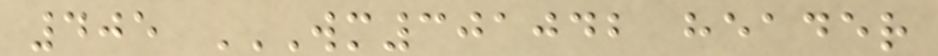405 WM301042 HEADER
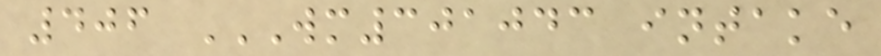406 WM301043 INTAKE
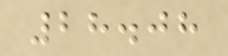28.08
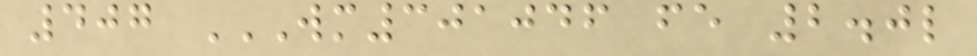407 WM301046 FE 2.0L
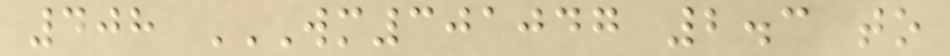408 WM301047 2.3 TO
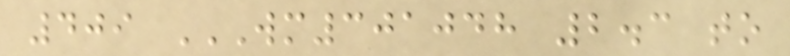409 WM301048 2.3 TO
